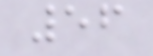56
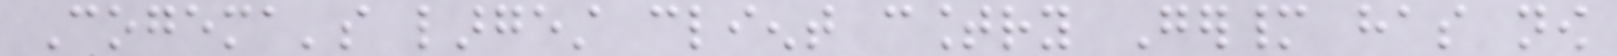Cogema's largest client country Germany has now
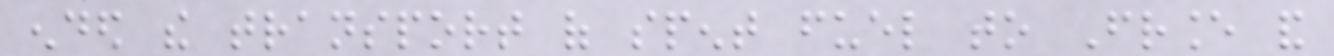ended the transport of spent fuel to France and
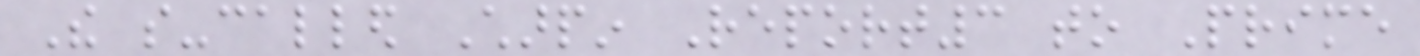The so-called Charpin Report3 to Prime
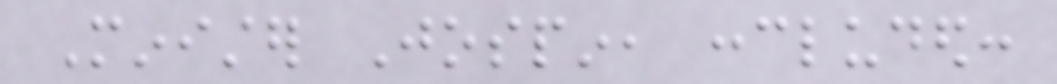Minister Jospin, concluded:
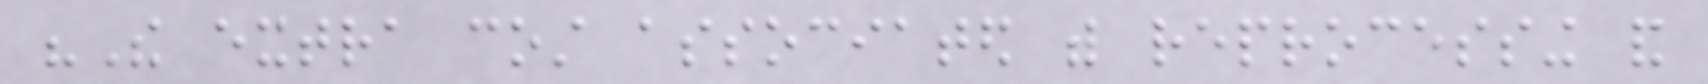"The extra cost associated with reprocessing and
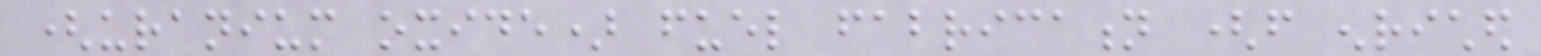(uranium oxide) fuel fabrication (from enriched
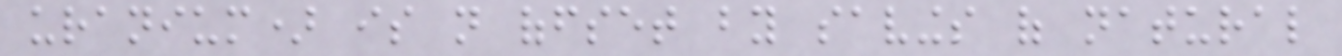uranium) is not offset by savings of natural
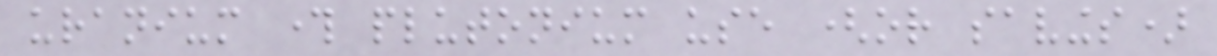uranium through plutonium use (or savings)
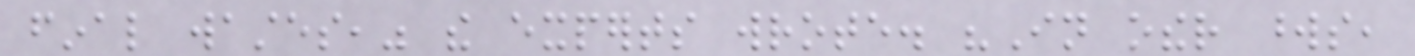final wastes," the experts wrote. "In other words,
